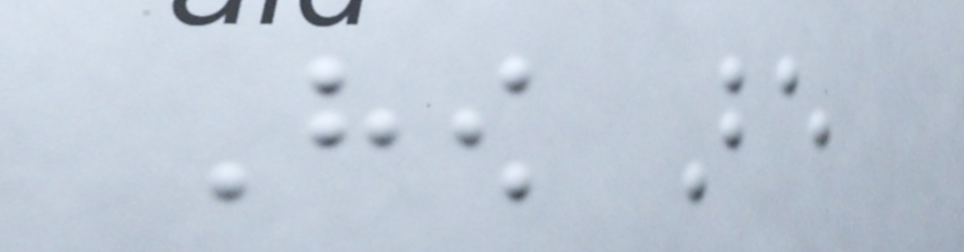How are
